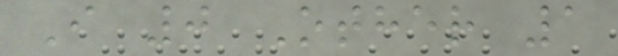I 0 Other 1
